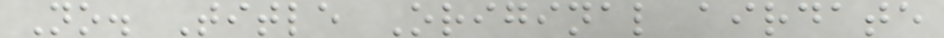No. Title Original airdate
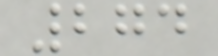274
